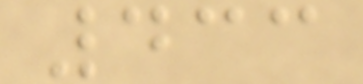433
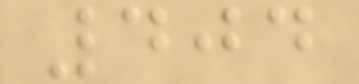404
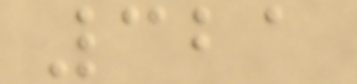321
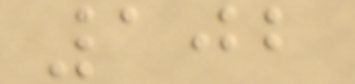102
